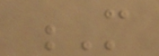M
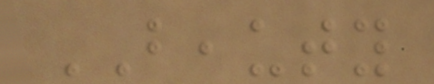BEAUTY
